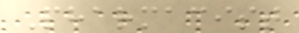Pharmacist
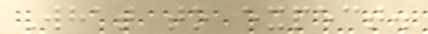What to expect.
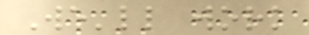We'll work
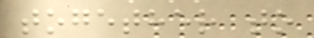together to
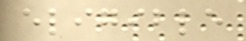eligible
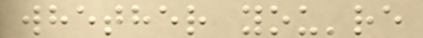whether you're
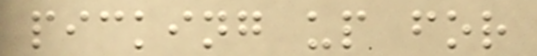picking up for
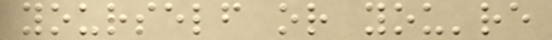yourself or you're
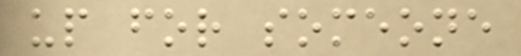up for someone
